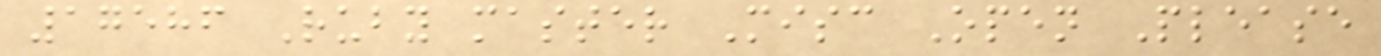17586 Ruby master Misc Open Please
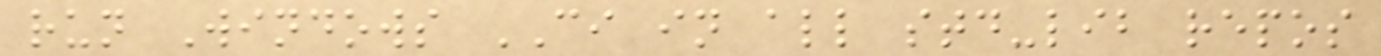run Windows CI in all std-lib repos
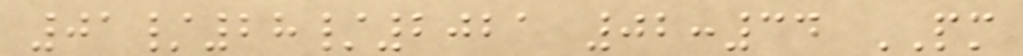01/28/2021 02:34 PM
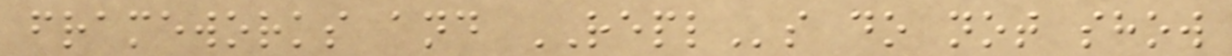frameworks and REPLs do not show
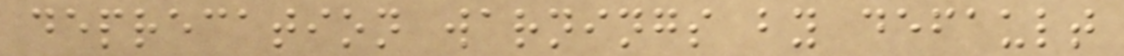deprecation warnings by default
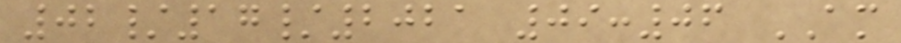02/17/2021 09:06 AM
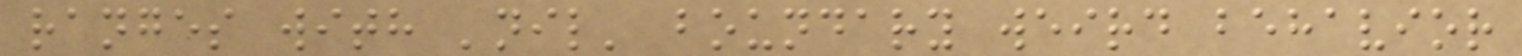ranges with 'nil' boundary weird behavior
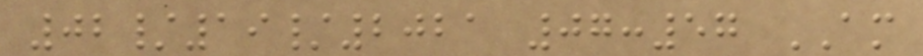02/19/2021 07:57 AM
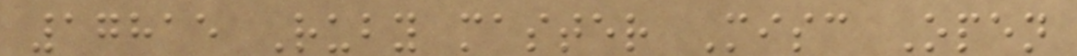17815 Ruby master Misc Open
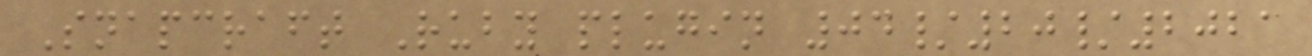Snapcraft Ruby plugin 04/20/2021
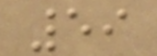59
